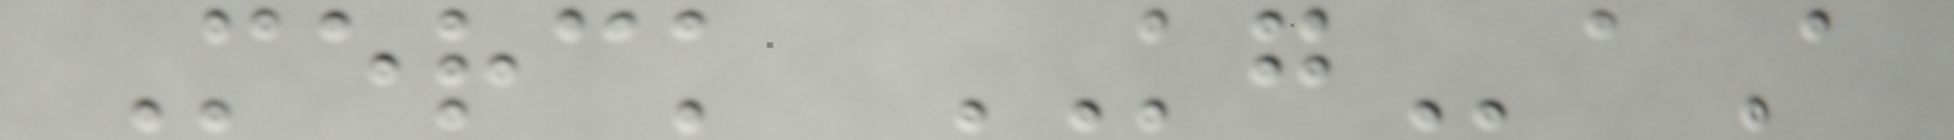Merck KGaA
